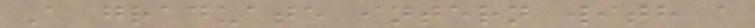A graduate intern with a
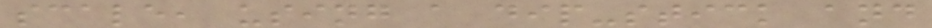scale, using a dip-stick and
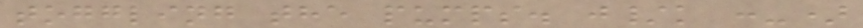toggling the pumps. j/k :-)
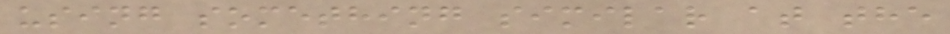using something similar at the
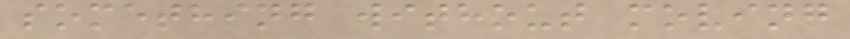something without moving
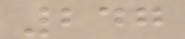247
